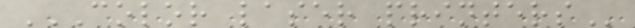COLOR LASER PRINTERS
